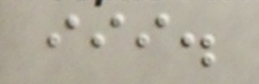iii.
